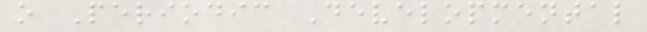o Periodic Developmental
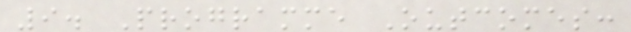9. Programme Outcomes:
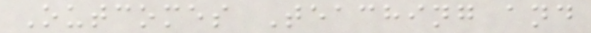Outcomes Teaching and
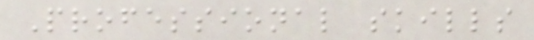Professional skills
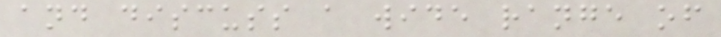and discuss a wide range of
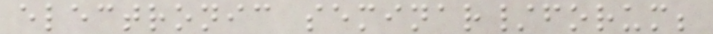electronic seminar/forum;
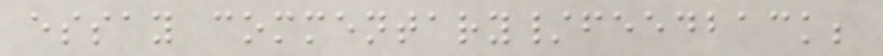essay commentary/feedback;
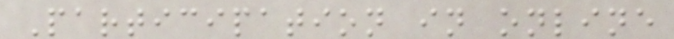Participation in online
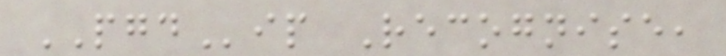PGDip Recognise,
